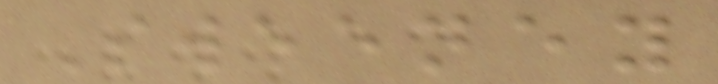Sweeney
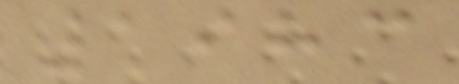1983
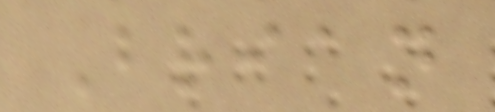Brian
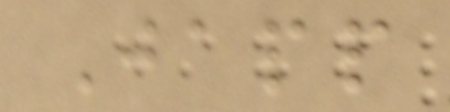Japp
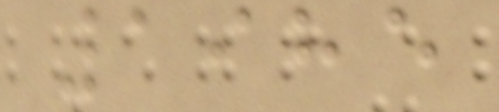1985
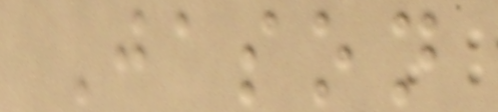Jason
